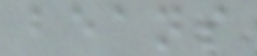beans
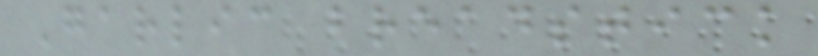Garlic breadstick
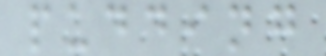pudding
